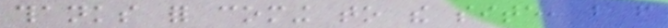thanks for coming to the site, but from
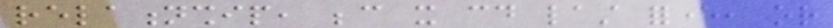relationship, because it could last forever, or
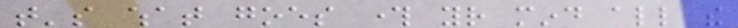that's what goes through your mind all the
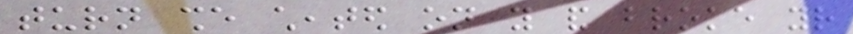turn she cheated on you and broke your
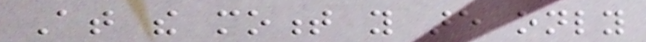At the moment you are only
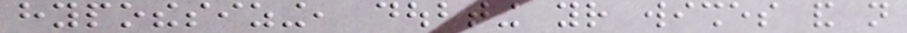hypothesizing, doubting your wishes and not
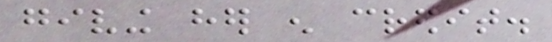giving her enough credit.
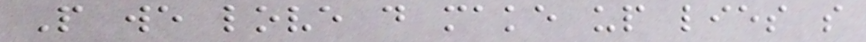People we love do make up lies so
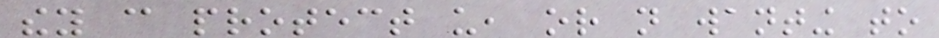they can protect us, or not wanting to
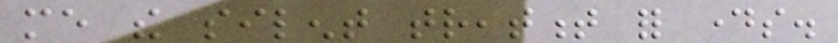me the silent treatment for days.
